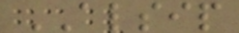ALSIP
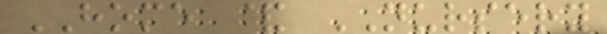HOME & NURSERY
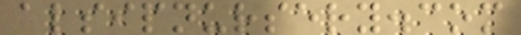alsipnursery.com
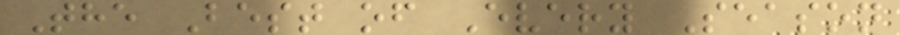The Best of Every Season
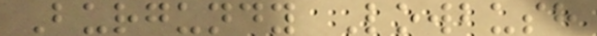Burgundy Lowbush
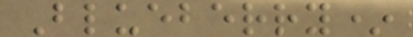Blueberry*
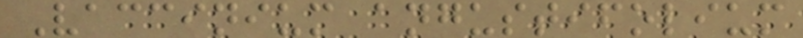Vaccinium angustifolium
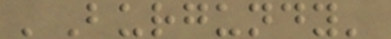'Burgundy'
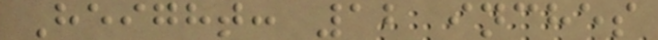Height: 12 inches
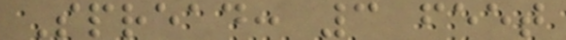Spread: 3 feet
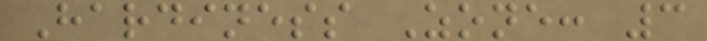Hardiness Zone: 3
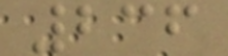236
